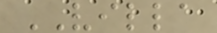VILLA
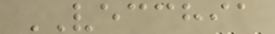VECCHIA
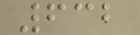632
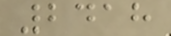2418
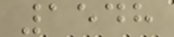1548
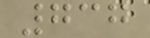737
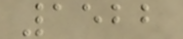1522
